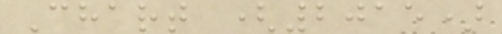Chart (2015)
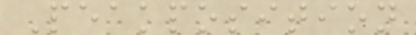Peakposition
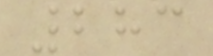283
